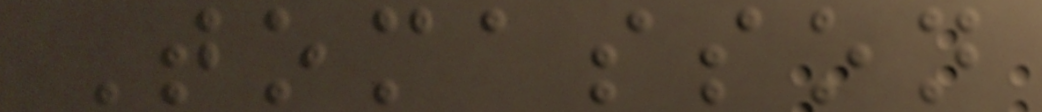Tomasson
